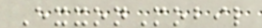ExxonMobil
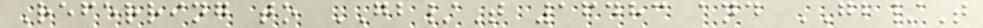Referring to GB/T 16483 and GB/T
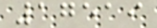17519
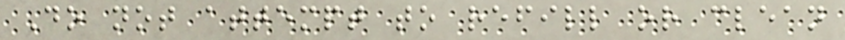Do not attempt to refill or clean
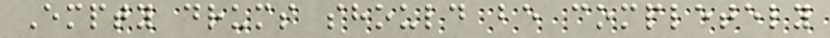Empty drums should be completely
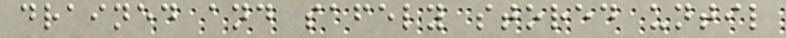drained and safely stored until
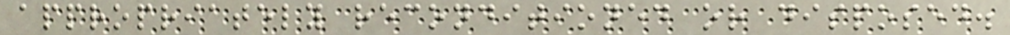appropriately reconditioned or disposed.
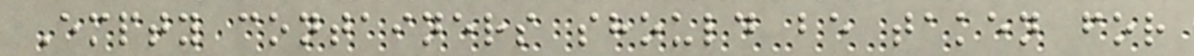Empty containers should be taken for
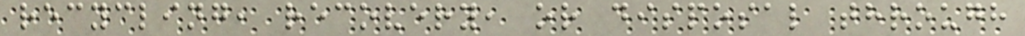recycling, recovery, or disposal through
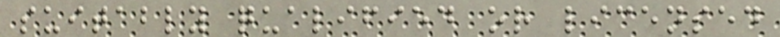suitably qualified or licensed
